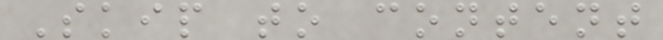Skip to content
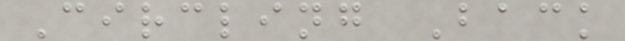Circling Back
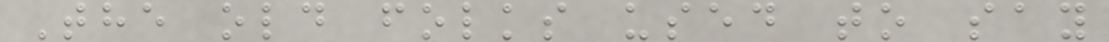The old folks used to say
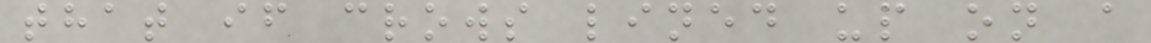that if crows lined up on a
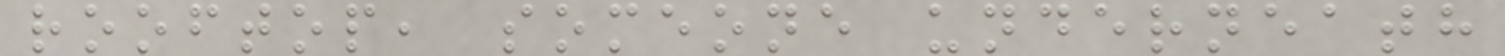rooftop, someone underneath
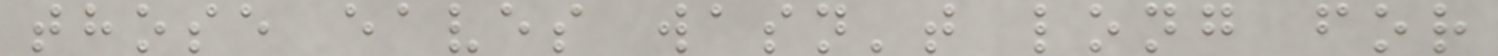those eaves wasn't long for
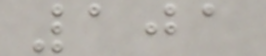101
